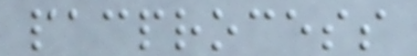pacprocess
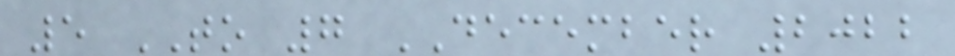5 TO 7 DECEMBER 2022
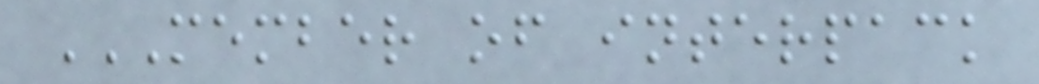MEMBER OF INTERPACK
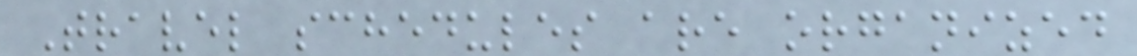Travel schedules are organized
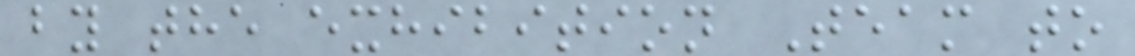by the exhibition Team to
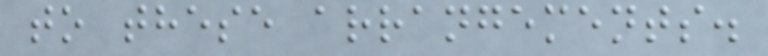to these arrangements.
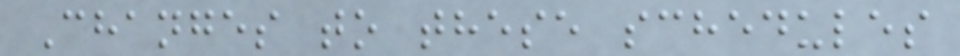Changes to these schedules
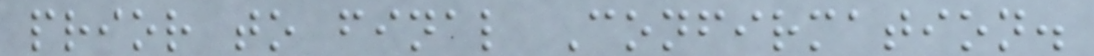prior to final Confirmation.
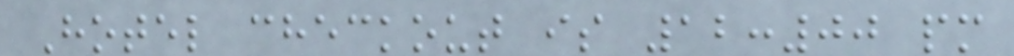Hotel checkout is 12:00 pm
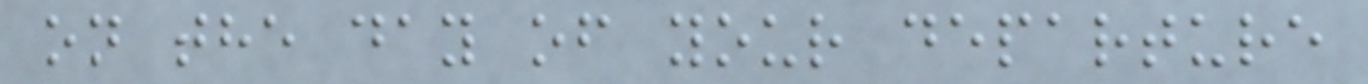on the day of your departure
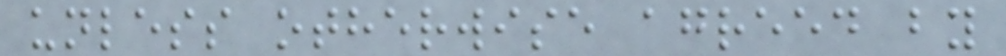unless otherwise agreed by
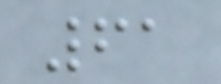61
